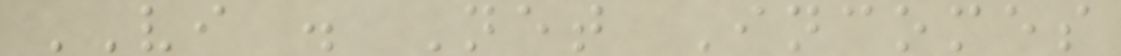VI . Net Incomes
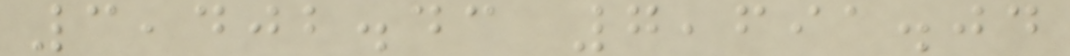3,402.43 7,691.04
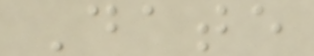Date
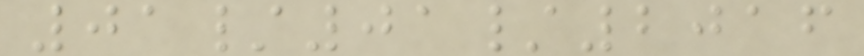01/01/2016
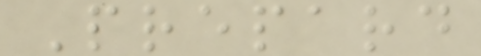Prepard
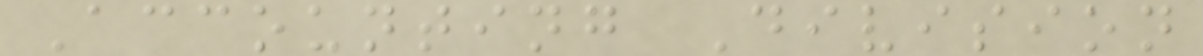Accounting Division
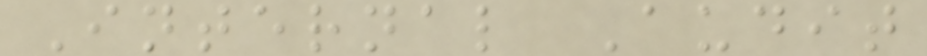Internal Audit
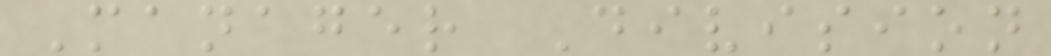Manager Division
